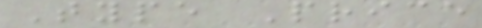Type Price
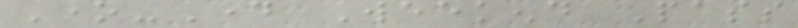One-Day Weekend Pass
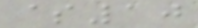$10
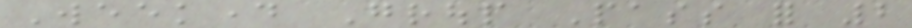Weekday Group Pass for 2
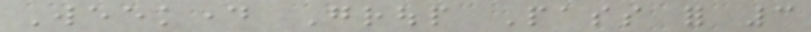Weekday Group Pass for 3
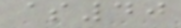$40
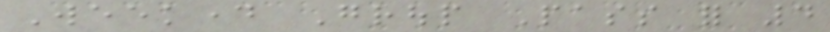Weekday Group Pass for 4
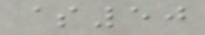$50
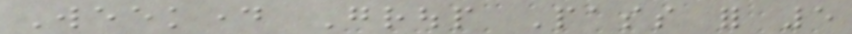Weekday Group Pass for 5
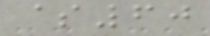$60
